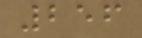256
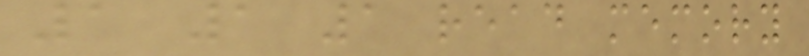1 1 1 read memory
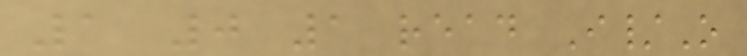1 0 1 read I/O
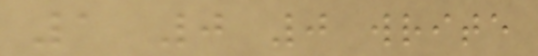1 0 0 write
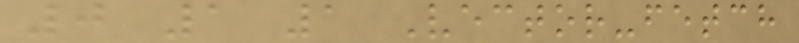0 1 1 Vector-fetch
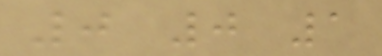0 0 1
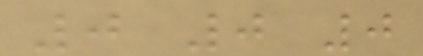0 0 0
